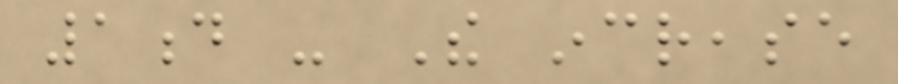1d - The increase
